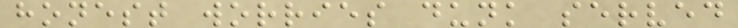honest worries dunk served
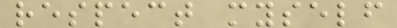respect myself
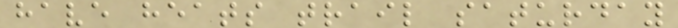have heats trail saturday
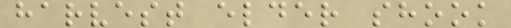harvest elder shook
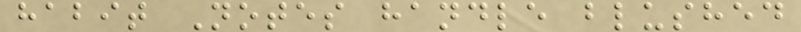habit Notes handle blushed
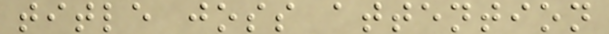title joss attention
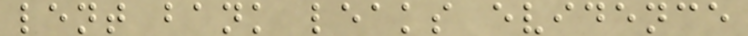lent bank leaks evidence
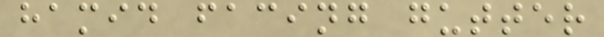hamid facing gutter
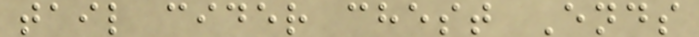tail cider chest Ends
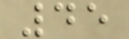45
